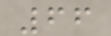66
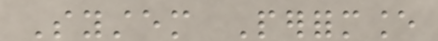System Performance
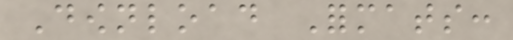Download Formats:
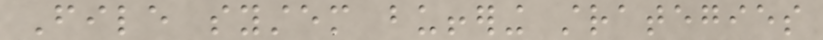File system buffering strategies
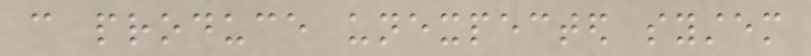can produce unexpected system
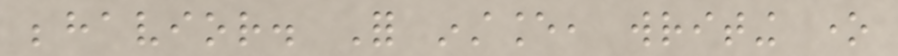behavior. For instance, writing one
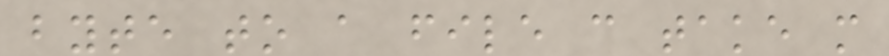byte to a file can take more
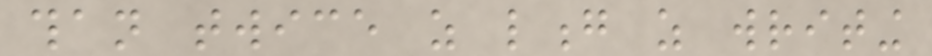than twice as long as writing
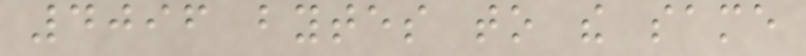4096 bytes to the same
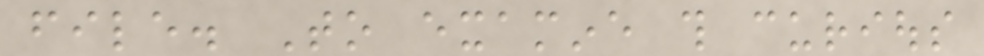file. To examine this curious
